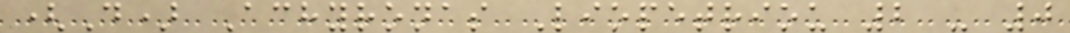(D) Achyronas Liopetriou 2 - 0
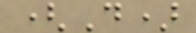(D)
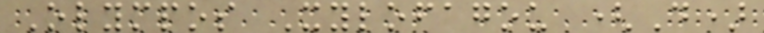Olympos Xylofagou (D)
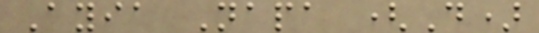Ayia Napa (D)
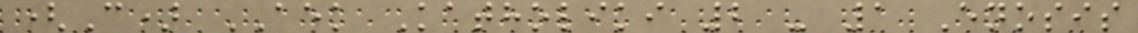(C) AEK Katholiki 2 - 1 Enosis
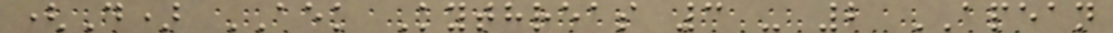(D) AEK Kythreas 3 - 2 APEAN
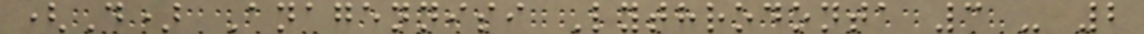(D) Anagennisi Lythrodonta 3 - 2
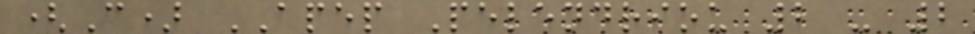(C) APEP Pelendriou 2 - 2
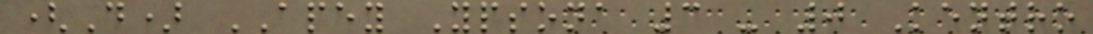(D) APEY Ypsona 3 - 0 Kentro
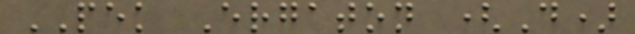PEK Ergaton (D)
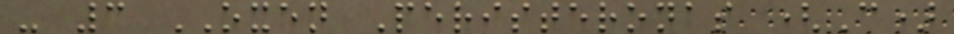- 3 OXEN Peristeronas (C)
